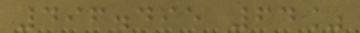496.495 64%
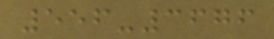556-3676
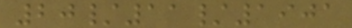20/11/1901
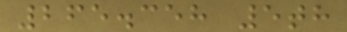265.358 5th
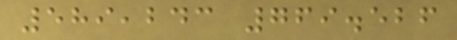589,243 769.526
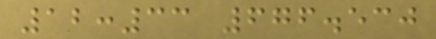12:33 676.530
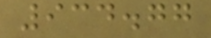934.77
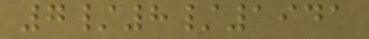7/8/1941
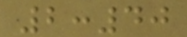2:40
